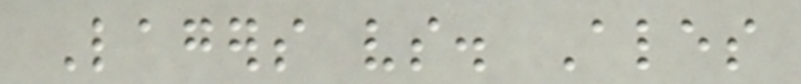Lagers vs. Ales
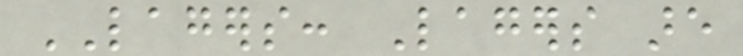LAGERS: Lagers are
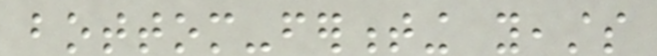bottom-fermenting yeasts
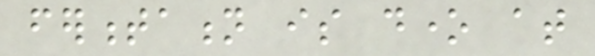fermentation is done at
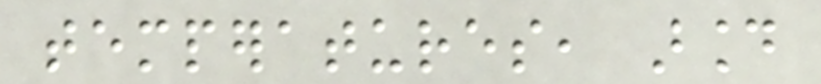temperatures, around
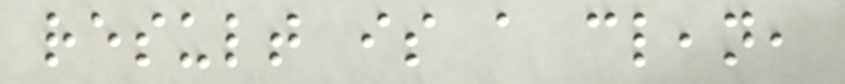result is a clean,
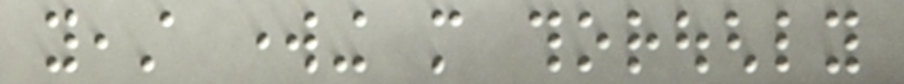yeast working more thoroughly
